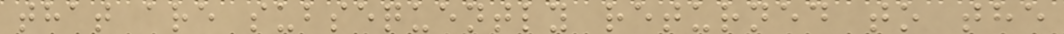that are subsequently returned to the
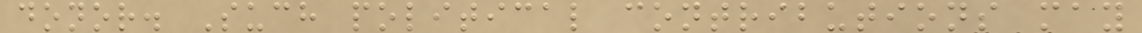donor. Such political contributions may
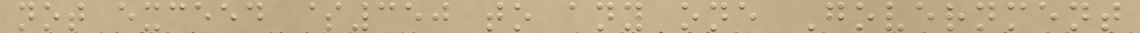not exceed $350 to any one Government
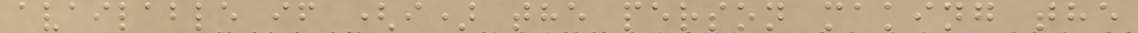available if (i) the person making the
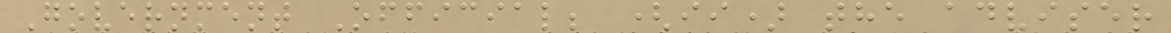Government Official; (ii) the adviser
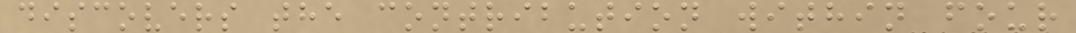discovers the contribution within four
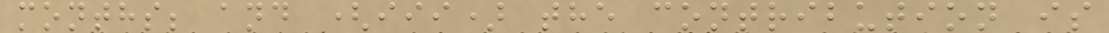months; and (iii) the contribution is
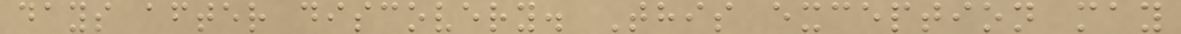days after discovery. This exception may
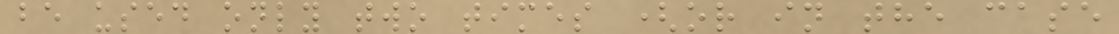be used only two times (or in the case
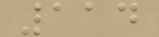114
